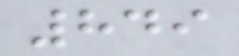849
